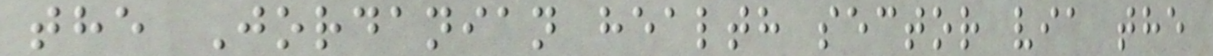the Jordanian health sector via the
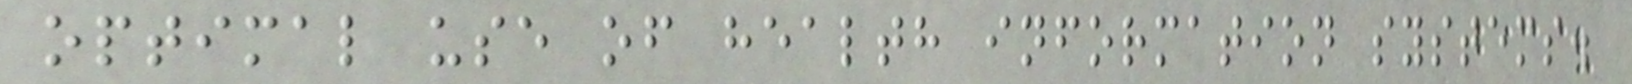optimal use of health information systems.
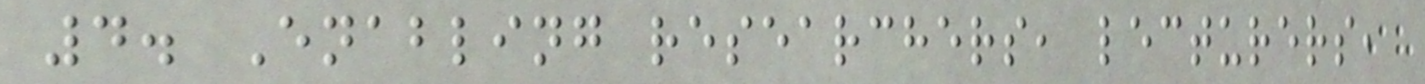4. Enabling researchers, lecturers,
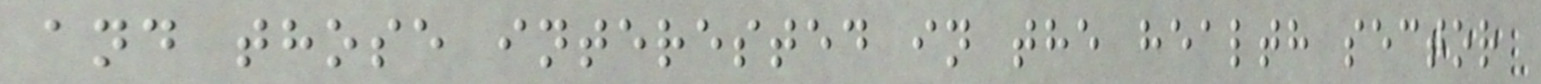and those interested in the health sector
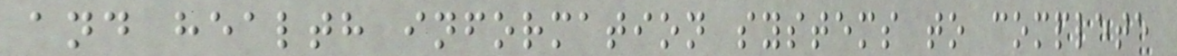and health information systems to complete
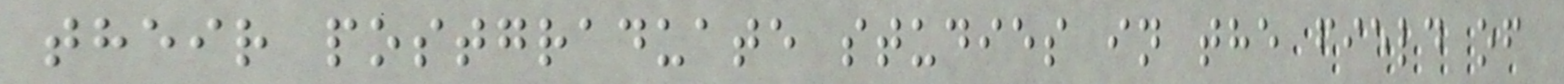their postgraduate studies in the field of
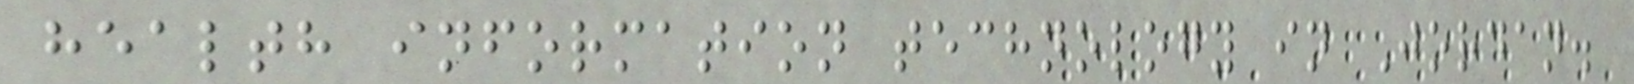health information technology in Jordan.
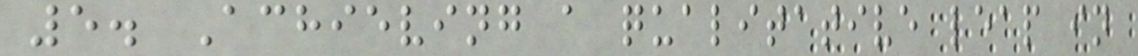5. Achieving a qualitative leap in
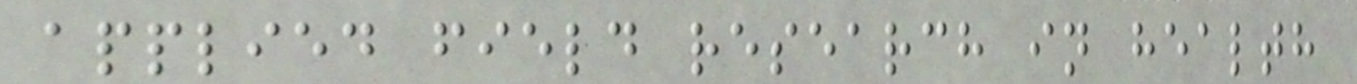applied field research in health
